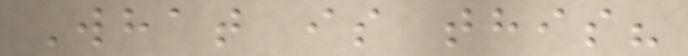What is this?
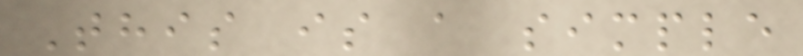This is a simple
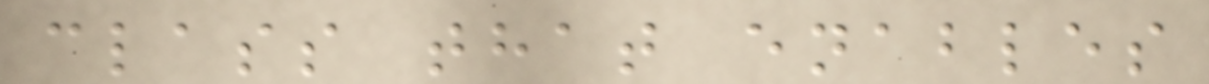class that enables
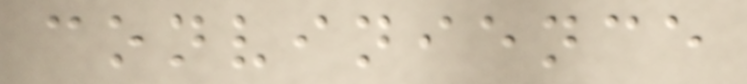convinience
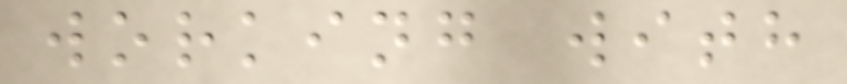working with
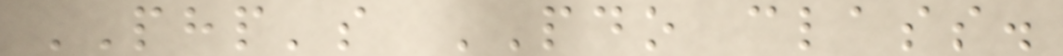PHP's PDO class.
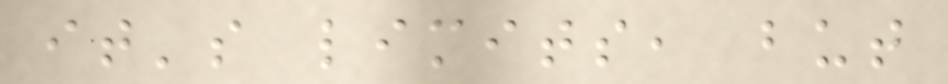it's limits, but
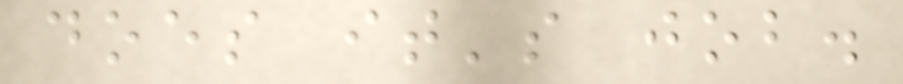does it's job.
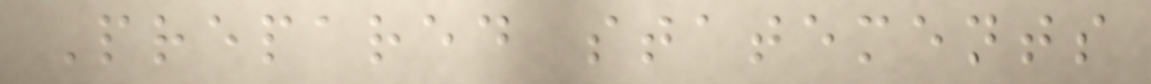Prepared statements
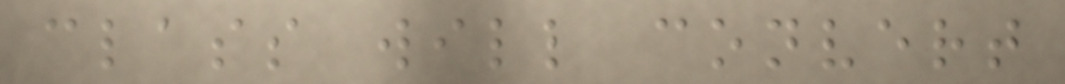class will convert
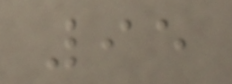95
